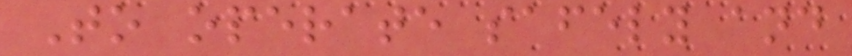To operate safely and
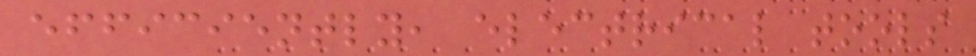efficiently, electrical tools
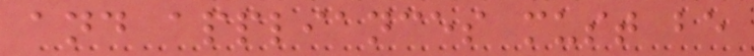and appliances must be
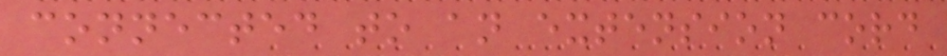connected to an extension cord
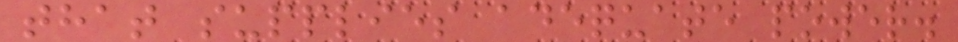that supplies adequate power.
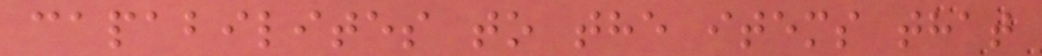capabilites to the items that
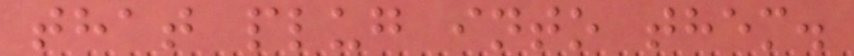that plug into them.
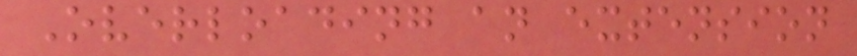Overloading an extension
